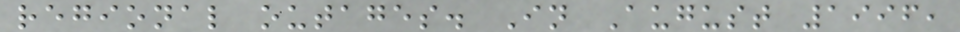regional outages. In August 1996,
